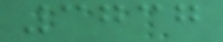3737
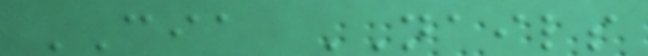CIA NAILS
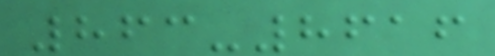863-8616
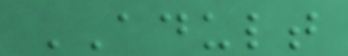ADULT
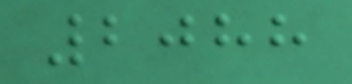2088
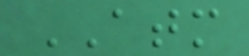ATM
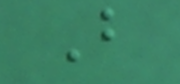B
